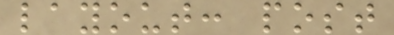layout: post
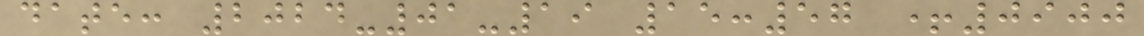date: 2024-01-19 15:57 +0900
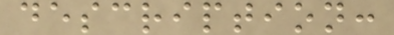description:
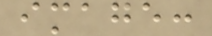image:
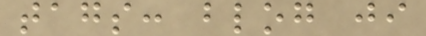tags: blog ji
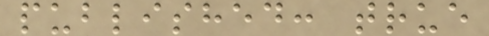published: true
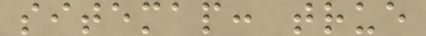sitemap: true
